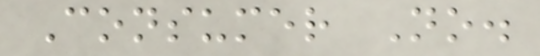Consumer No.
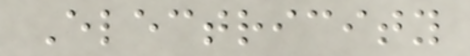Electricity
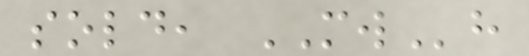sold, MWh
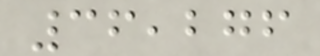36,276
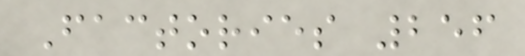Factories 256
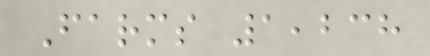Farms 1,238
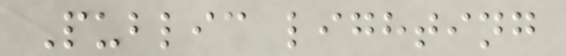Public lighting
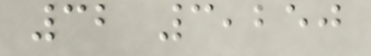32 3,250
